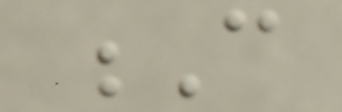C
